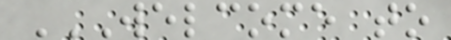WELCOME TO
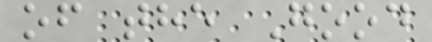of the Good
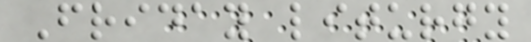Friday liturgy
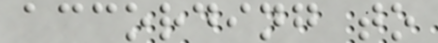according to
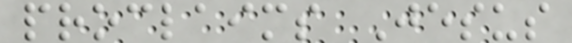proclaims Jesus
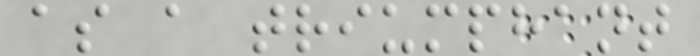as a triumphant
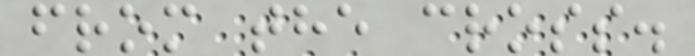from the cross.
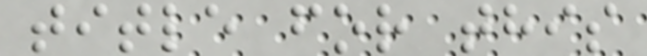title for this
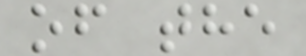of the
